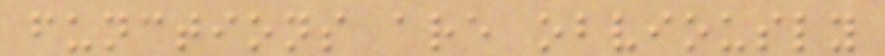functions are obviously
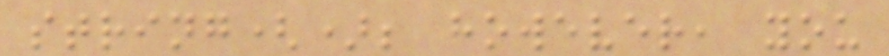string(); however, you
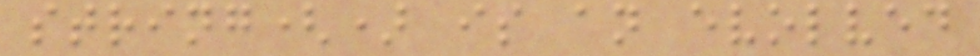string() is an evolved
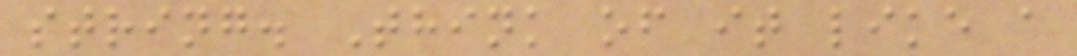string. Think of it like a
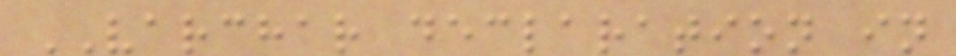VARCHAR declaration in
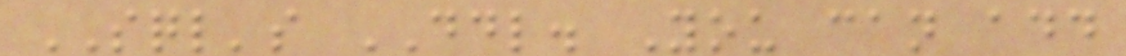SQL's DDL. You can add
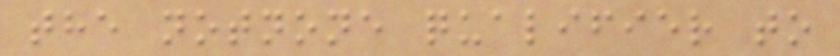the notnone qualifier to
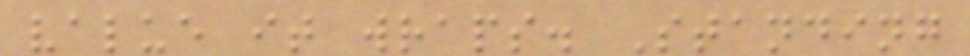value it wraps. Standing
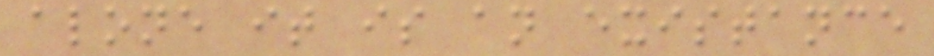alone it is an existance
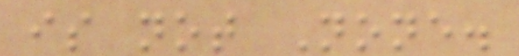is not None.
